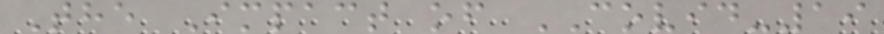The Impact of COVID-19
